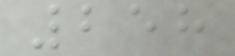258
